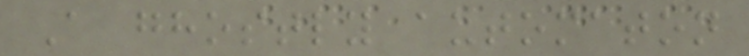A ghostly automaton
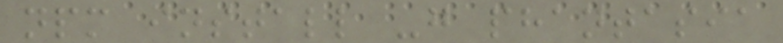npm install -g phantasia
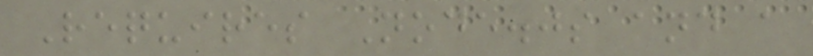Requires Node.js and a
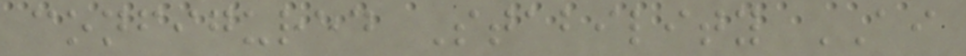configured Stability AI
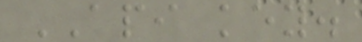API key.
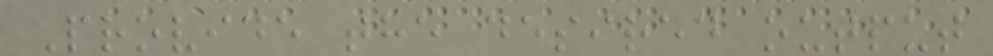Provide the desired output
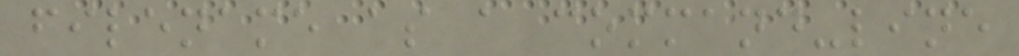filename as a command-line
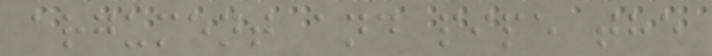argument and pipe the
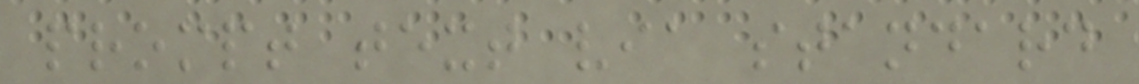prompt text via standard
